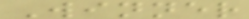Winner
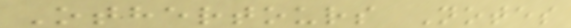Othertours Notes
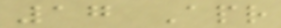17 Apr
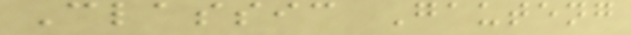Classic Gauteng
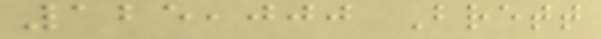125,000 Brett
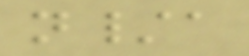n/a
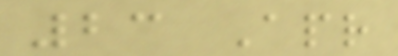23 Apr
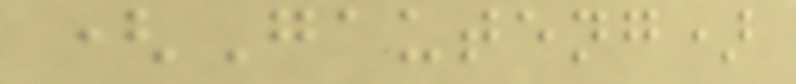(Gauteng)
